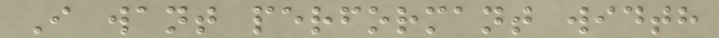I want performant width
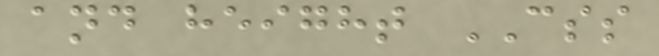and height CSS
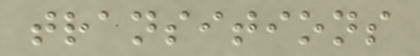transitions
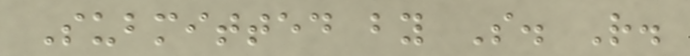Submitted by S. R.
